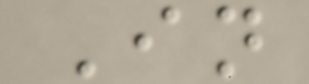In
